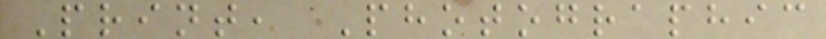Print, Photographic
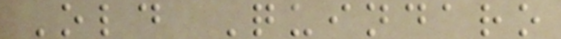Old Quindaro
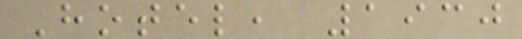Hotel, 1930
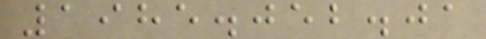1985.052.01
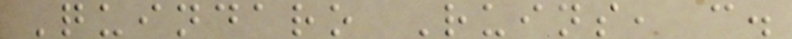Quindaro Ruins, c.
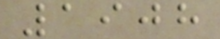1908
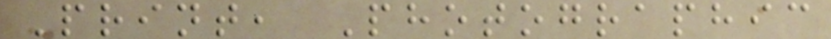Print, Photographic
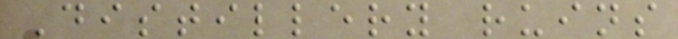Distillery ruins
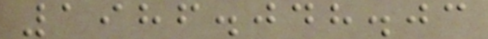1986.048.03
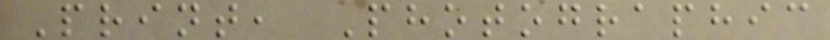Print, Photographic
